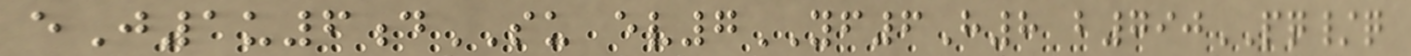eJ1u6dSU ev7YF6H8 b790PQ/q
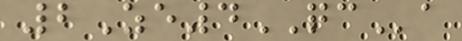2Ze4QCa
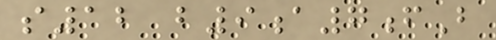s12 b9a7fB
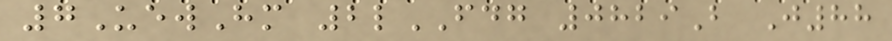7UewHm 2lFDG 0829B J88
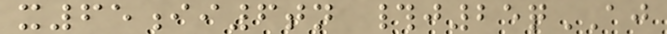x65ii6tn #j25qAJ
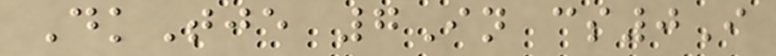DkTje 7In cs0I
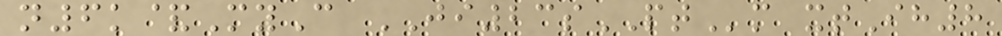n6k&MyC JI23sPTm xtIh8
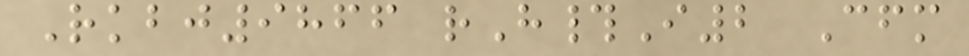Rkbj9866 rH#I2 Cfm
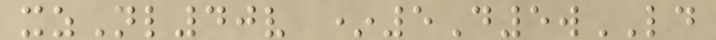xzNl40v *5D5wLD
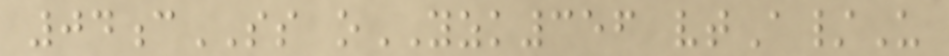04cSS oYZK356 vtA/U
